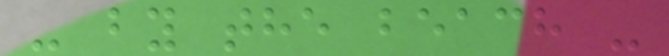- by the beach -
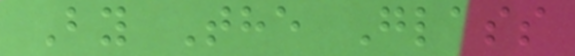By The Glass
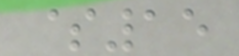$15
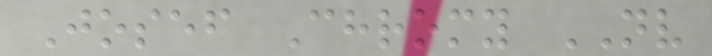Josef Chromy NV
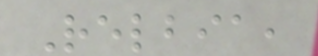Relbia,
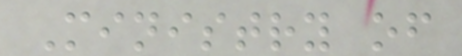Ministry of
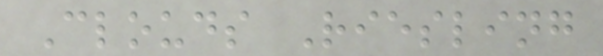Clouds Riesling
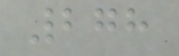278
